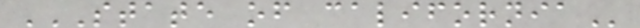STATE OF CALIFORNIA
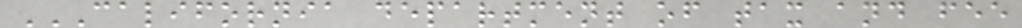CALIFORNIA DEPARTMENT OF TAX AND FEE
